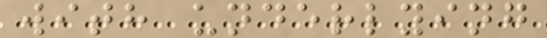with underlying
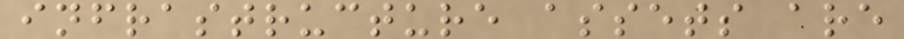infrastructure assets are
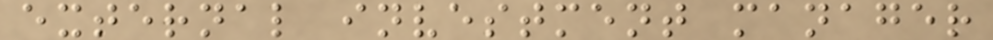external investment manager
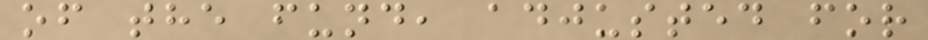of the fund, adjusted for
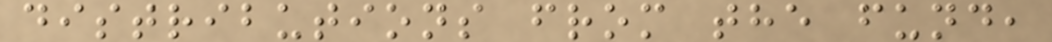distributions from the fund,
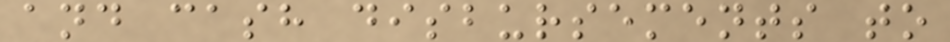and cash disbursements to
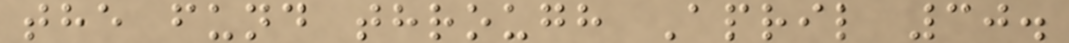the fund through April 30.
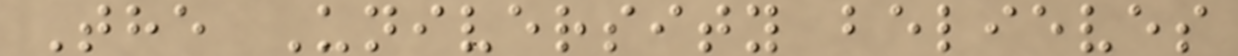The University believes
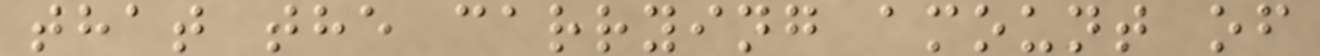that the carrying amount of
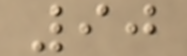90
